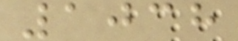1038
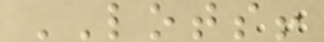LOTS!
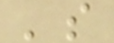's
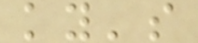ky's
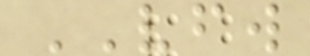VFW
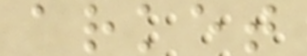arket
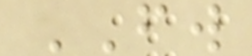FW
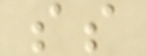ss
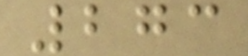273
